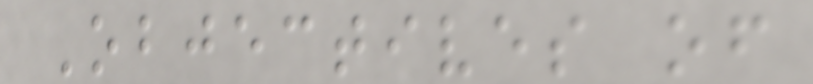Objectives of
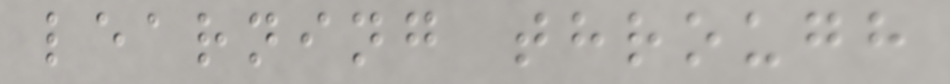learning through
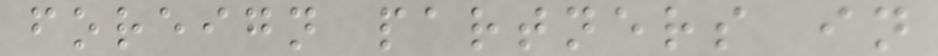foreign partners in
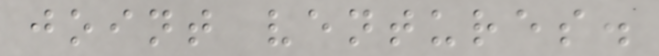joint ventures.
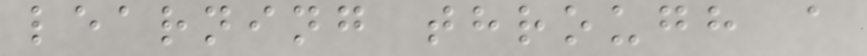learning through a
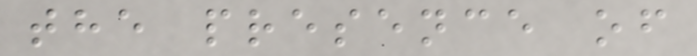the presence of
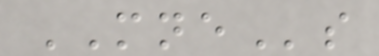MNEs
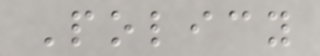Policy
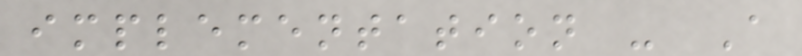implementation - A
